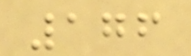176
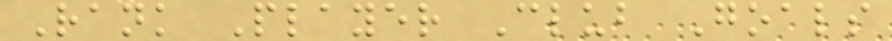Rank Player Club Goals
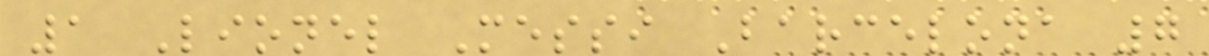1 Lionel Messi Barcelona 7
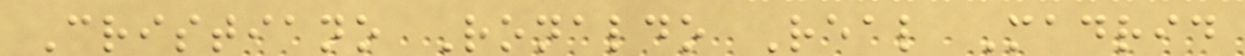Cristiano Ronaldo Real Madrid
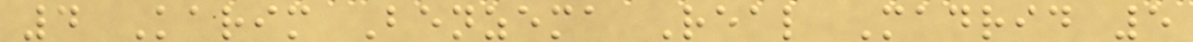4 Karim Benzema Real Madrid 5
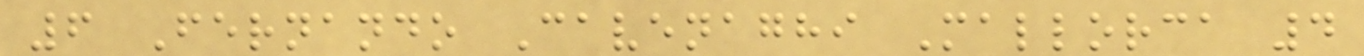6 Fernando Cavenaghi Mallorca 4
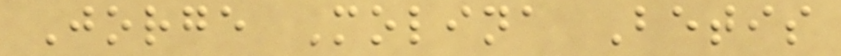Jorge Molina Betis
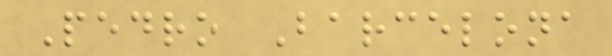Pedro Barcelona
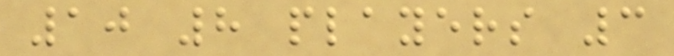10 8 players 3
